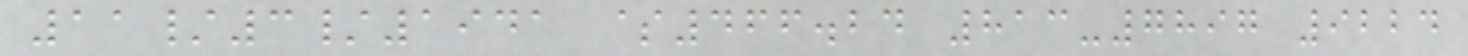11/3/1941 $466.24 813-7897 9224
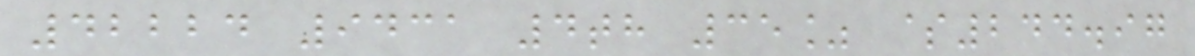42224 9431 4th 35% $244.97
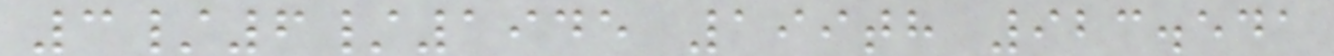3/6/1945 199th 923.541
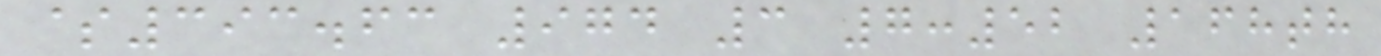$393.63 974 3 7:52 168th
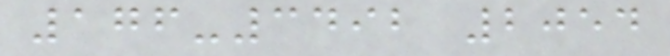176-3492 2054
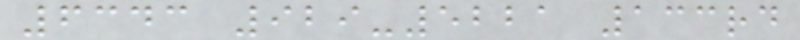6343 929-5221 133rd
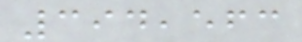394,563
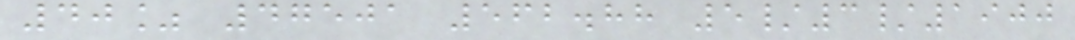40% 47501 562.88 5/3/1900
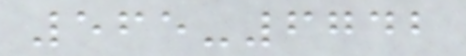565-6742
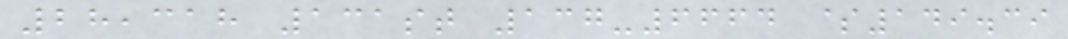28,318 131st 137-6664 $149.39
